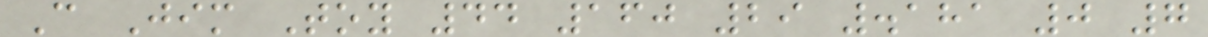C Jim Toy 44 160 29 .181 0 7
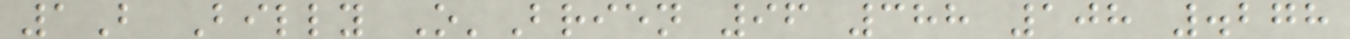1B Billy O'Brien 96 388 108 .278
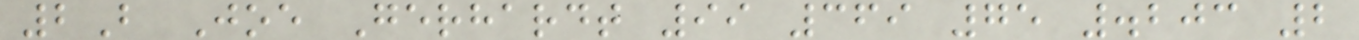2B Joe Gerhardt 99 369 75 .203 2
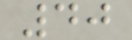40
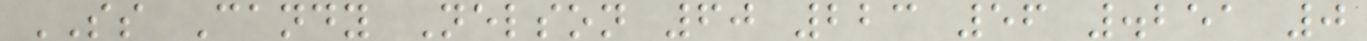SS Candy Nelson 60 223 56 .251 0
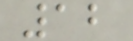12
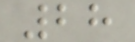28
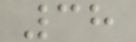38
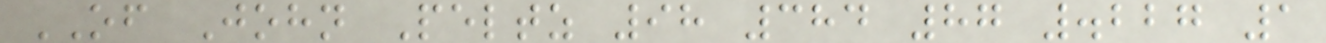OF John Peltz 98 384 87 .227 1
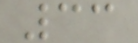33
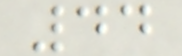44
